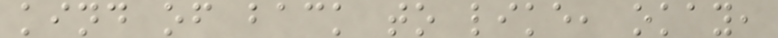kind of back to like, okay,
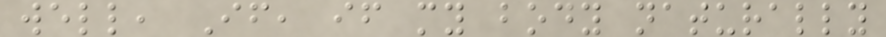well, If, if my body naturally
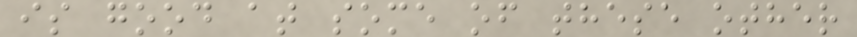is good at some of these other
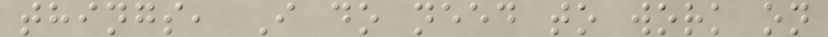things, I do need to work on
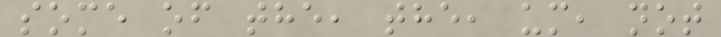some of the, the, um, not
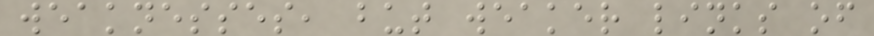weaknesses, but weaker links of
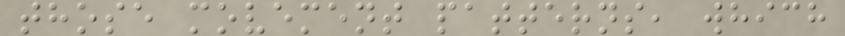those movement patterns, which
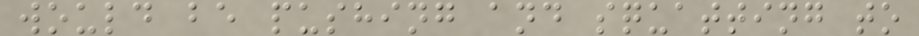would be pushing and squatting to
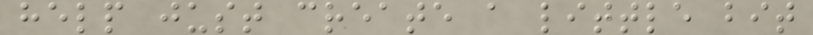help just create a little bit
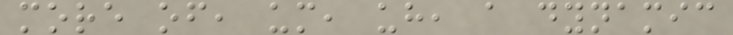more of, um, uh, a dynamic
